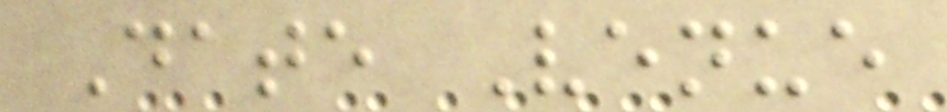Date Venue
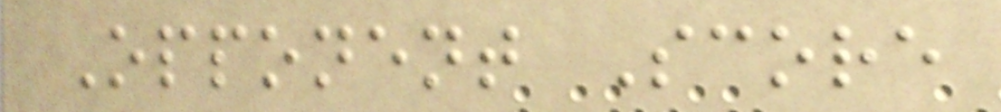Opponent Score
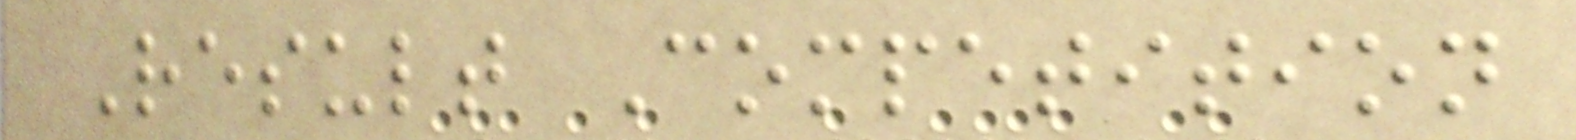Result Competition
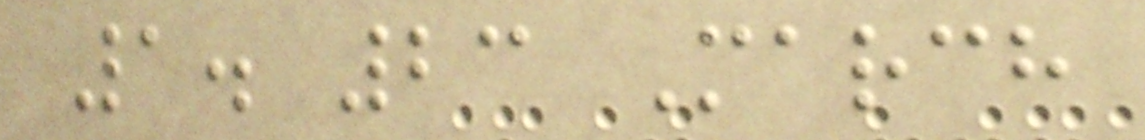1. 23 March
